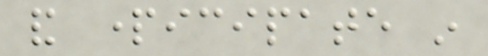and participate in
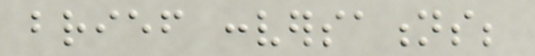brief conversations;
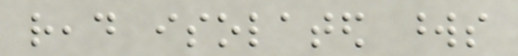read isolated words
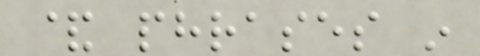& phrases in
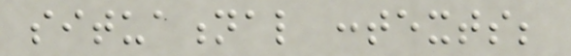situational contexts;
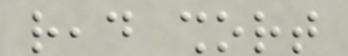read short
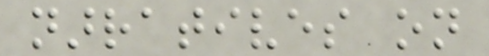narratives on
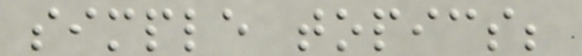simple topics;
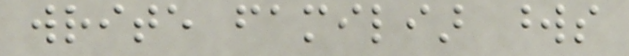write familiar words
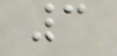3
